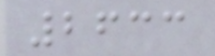2633
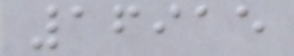16915
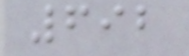692
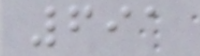691
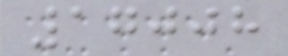17008
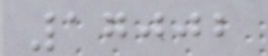17002
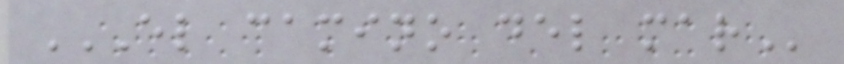EL CAMINO DEL MAR
